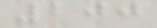200
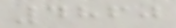4860
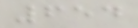654
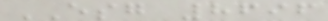ESG 8696
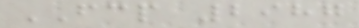FCP 2987
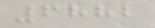6882
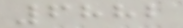6882
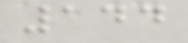144
